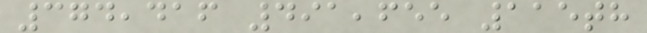374,416 491,655 115th
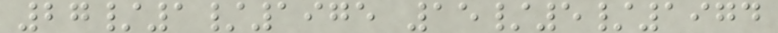27/1/1975 15/5/1974
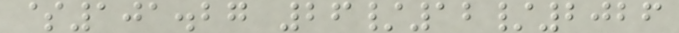$101.27 26/12/2026
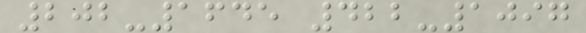202-1645 422-1097
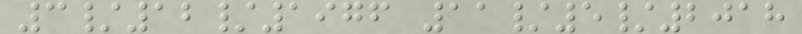3/12/1976 11/5/2018
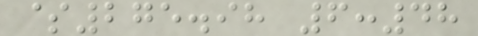$275.98 6:48
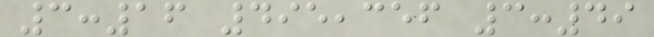3:16 495,356 3:49
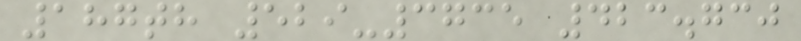187th 529-3735 423.730
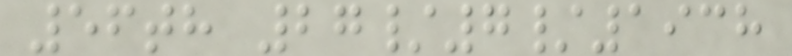56th 27/7/1938
